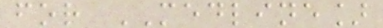for MEDLINE]
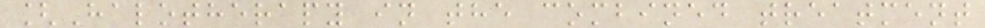[Halotherapy in the combined treatment
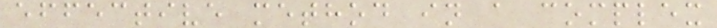effective method in a complex
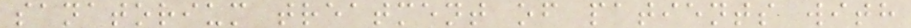sanatorium treatment of patients with
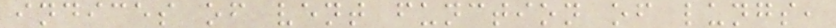indices of vent function of lungs,
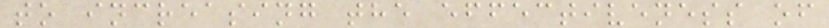to increasing the effectiveness of
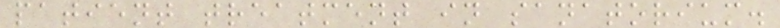patient treatment in sanatorium.
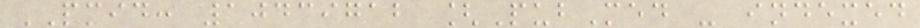PMID: 10439712 [PubMed - indexed
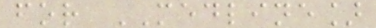for MEDLINE]
